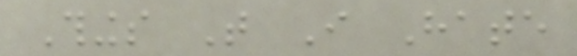Things That I Hate
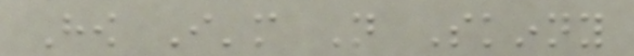How I'm Not Skinny
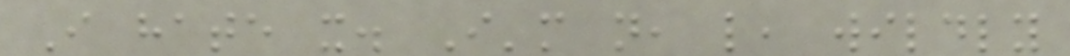I hate it. I'm not, like, wildly
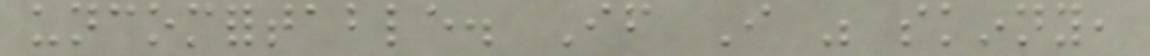uncomfortable. If I was skinny,
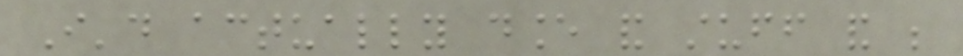I'd actually dance and stuff and be
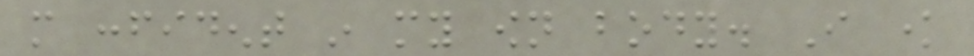more confident in my own body. I know
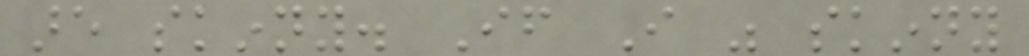are skinny. If I was skinny
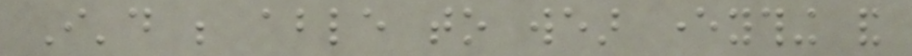I'd be able to wear everything and
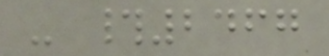- #2467
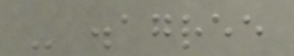- disagree
